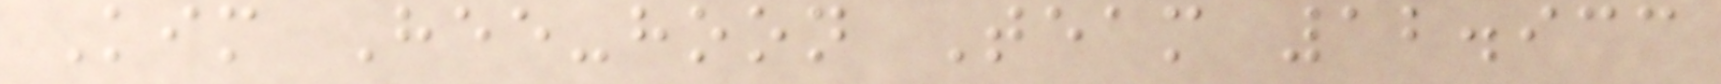Kim Hee-hoon Team 12.933
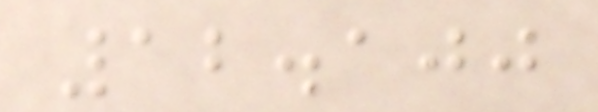12.100
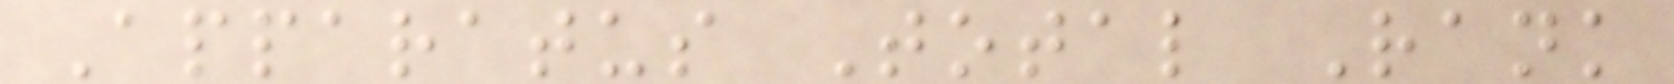Apparatus Total Rank
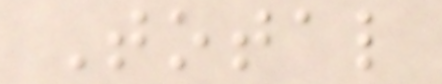Total
